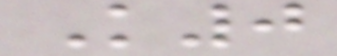K0
